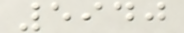5940
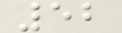52
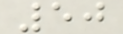50
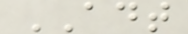ADT
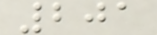201
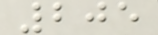205
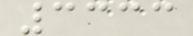3333
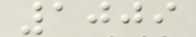1009
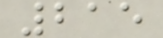215
